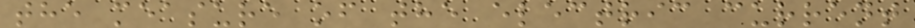the measure of the electric current
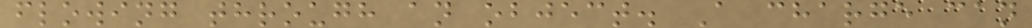flowing through an object. A charge can
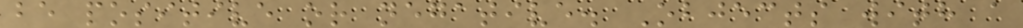be positive or negative. Objects with a
